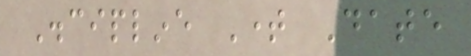Discipline Time Date
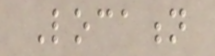Location
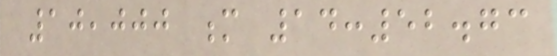10,000 m 14:52.73
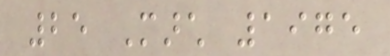25 March 1975
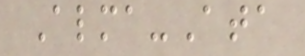Alma-Ata
